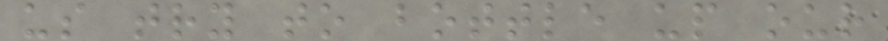us try to bottle up our
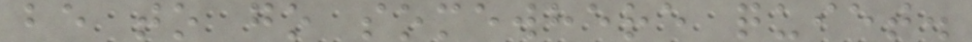be to go somewhere quiet.
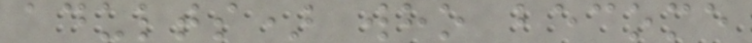adults) who become
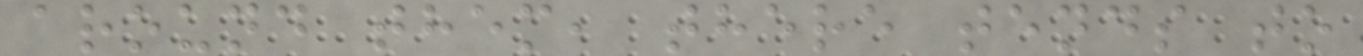around them, there tends to
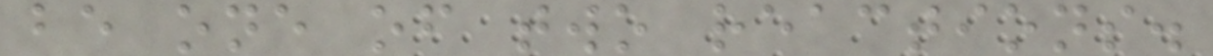be one of two reactions.
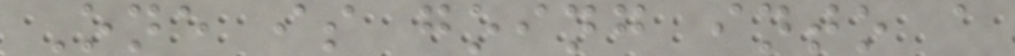One is going into a
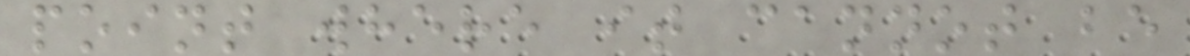point where it cannot be
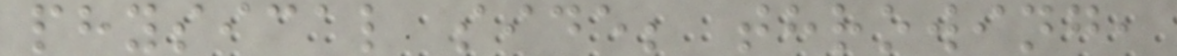physical side; throwing,
